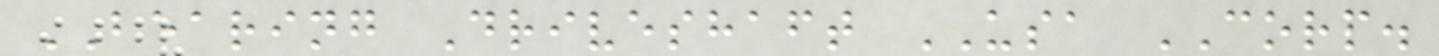BEARING Driveshaft USA CORP.
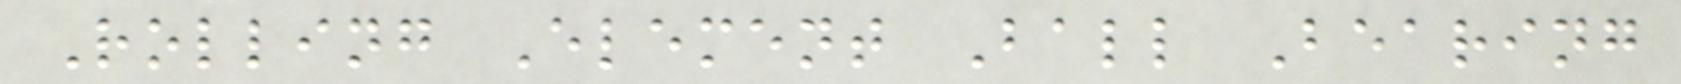Rolling Element Ball Bearing
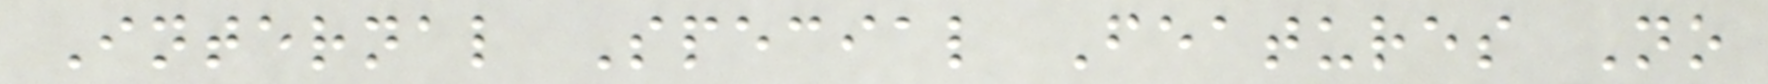Internal Special Features No
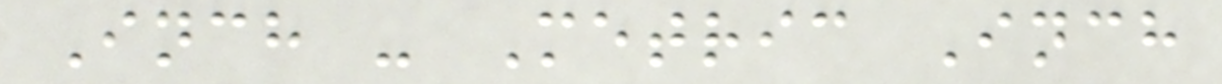Inch - Metric Inch
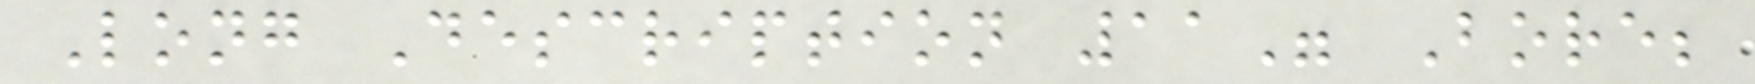Long Description 11" Bore;
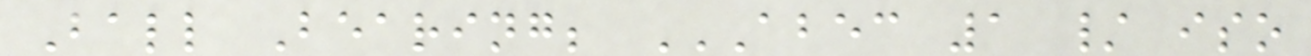Ball Bearing; ABEC 1 / ISO
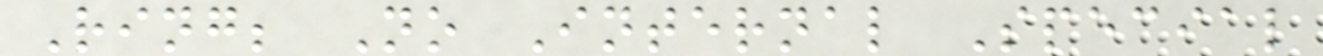Ring; No Internal Special
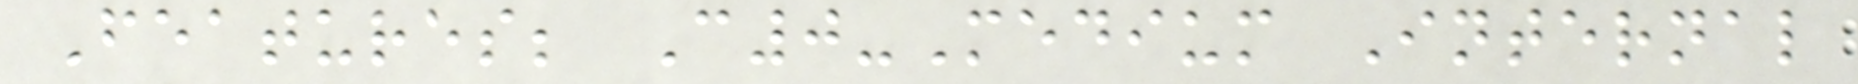Features; C0-Medium Internal
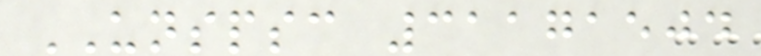UNSPSC 31171504
